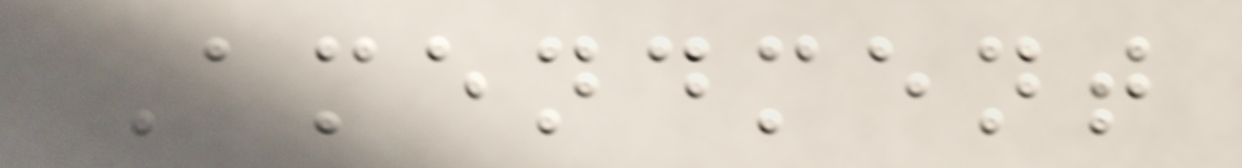Amendment
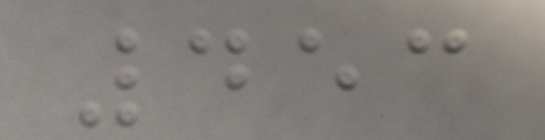453
